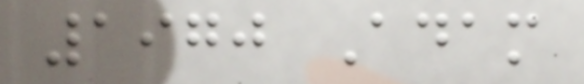1970 Adam
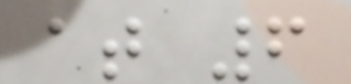at 6
